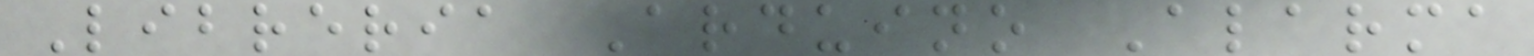Libreria Arduino Alarma
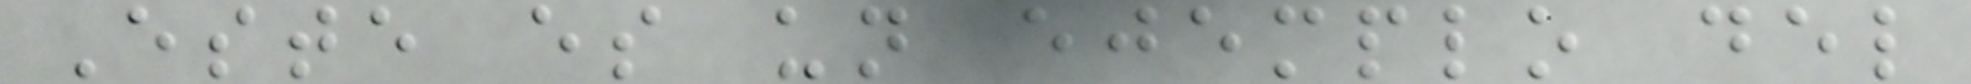Este es un ejemplo del
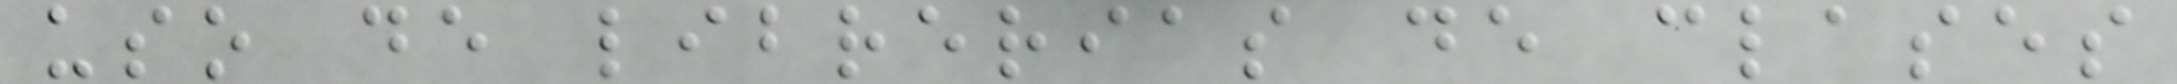uso de librerias de clases
